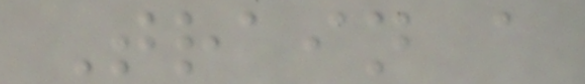Train a
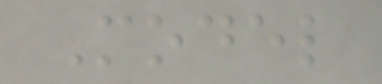Model
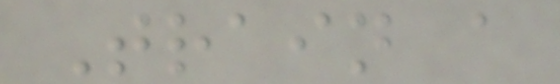Train a
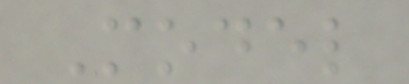Model
